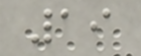19
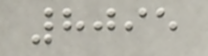8095
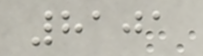8101
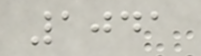1041
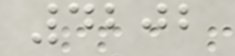4202
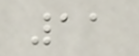11
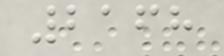2168
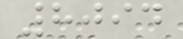8094
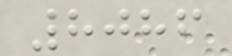8086
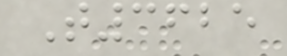T3625
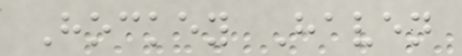Hockey Haven
